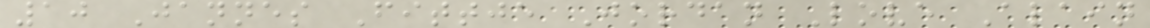10 Jannes Fittje Jordan Love Alain
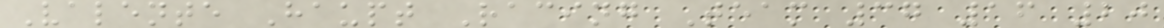Valente Haupt Racing Team 37 16 20
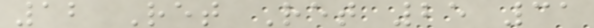12 Ret Ret 25 31
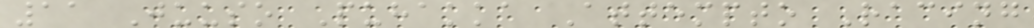11 Juuso Puhakka Attempto Racing
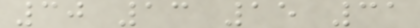30 13 15 31
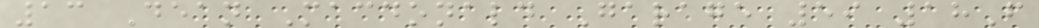13 Dean Macdonald Garage 59 18F
